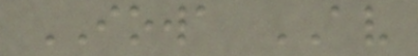IOWA AV
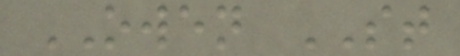OWEN ST
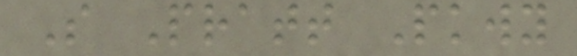S Pratt Pkwy
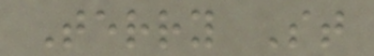Terry St
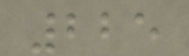225
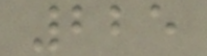225
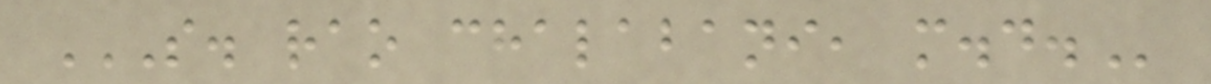S. RAO CHALABANI, M.D.
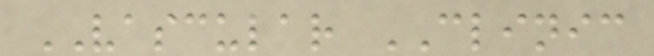VASCULAR CLINIC
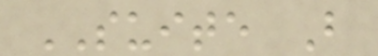SUITE B
